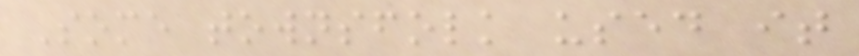Some townsfolk used it
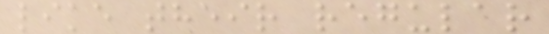like their regular
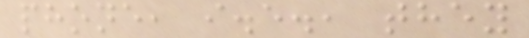phone, i.e., they
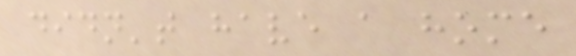didn't have a home
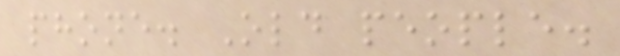phone. Old people.
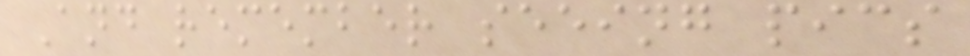And remember seeing pics
